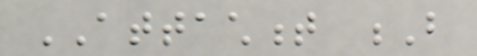ATTACHMENT B
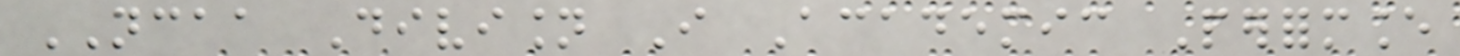NCAA Division I Academic Performance
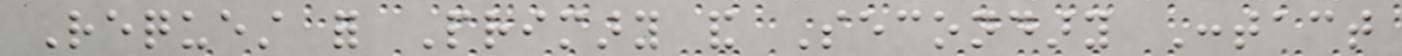Request for Primary and Secondary Contact
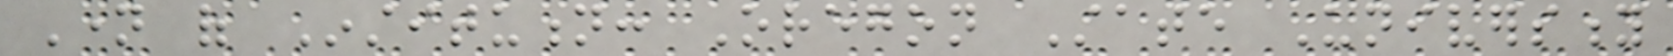Name of Institution: Oregon State University
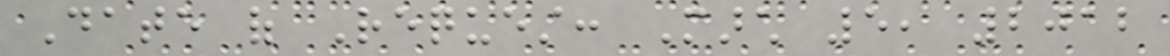Date of Request: March 5, 2012
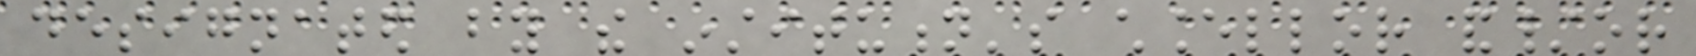designated by the institution's chancellor and/or
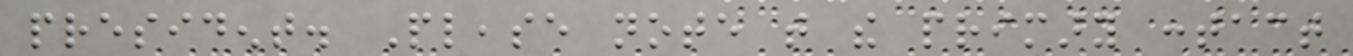president. Please note that the primary contact
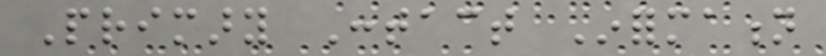Primary Contact Information
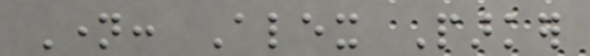Name: Alex Parker
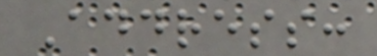Address:
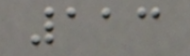113
